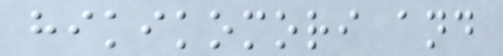hikikomori and
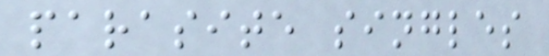parasite singles
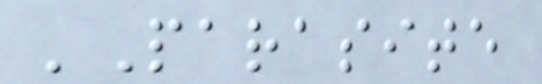'Parasite
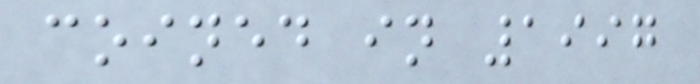coined in 1997
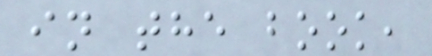in the book,
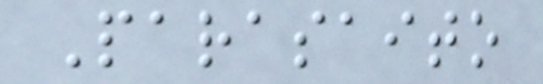Parasaito
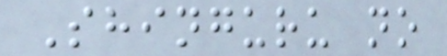Shinguru no
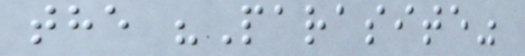the "Parasite"
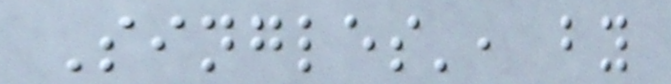Singles', by
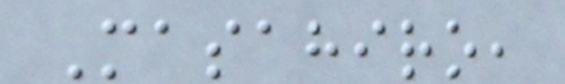Masahiro,
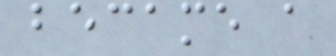became a
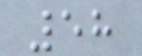58
